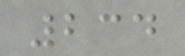234
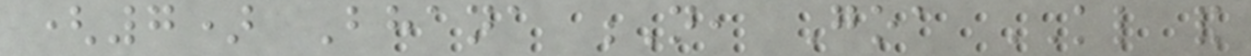(7) Bhana N, Goa KL and
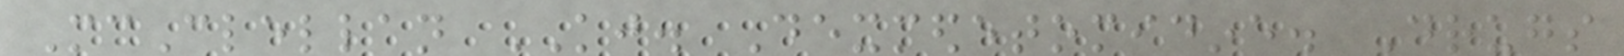McClellan KJ. Dexmedetomidine. Drugs
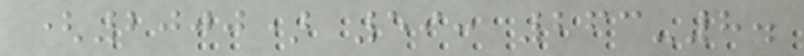(2000) 59: 263-8.
